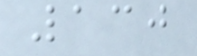130
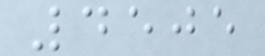4505
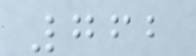762
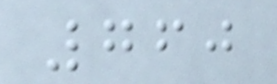760
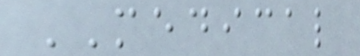MEDICAL
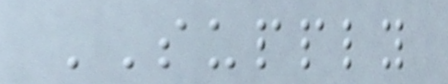SUPPLY
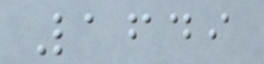1649
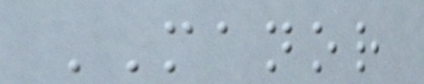MANOR
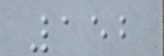152
